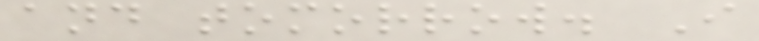and tomorrow. I
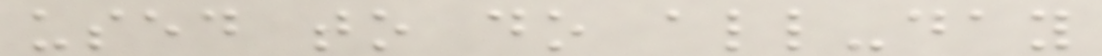used to do all-day
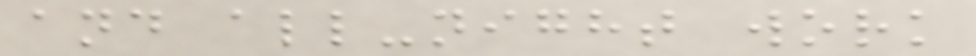and all-night work
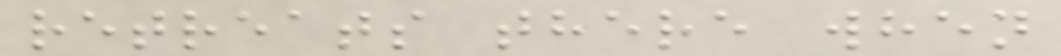retreats there when
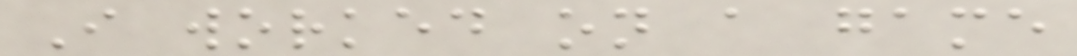I worked on a game
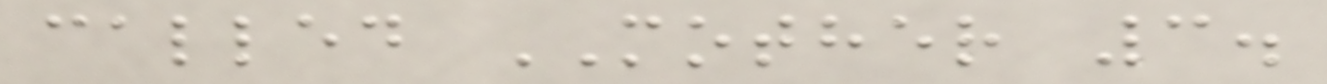called MOTHER 3.
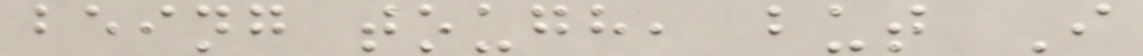being tough, but I
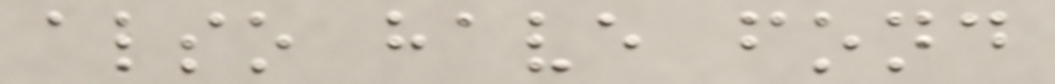also have fond
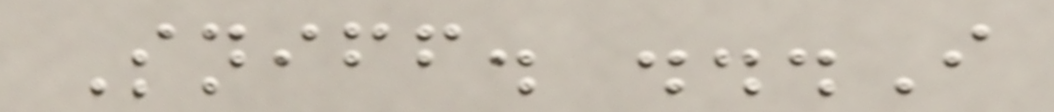Sniff. ...I
